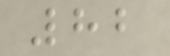82
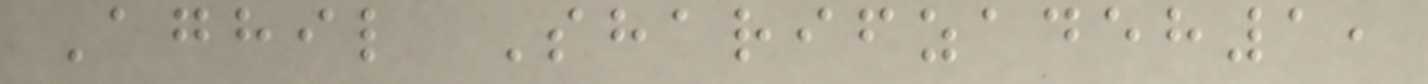Aghil Sharifzadeh1,
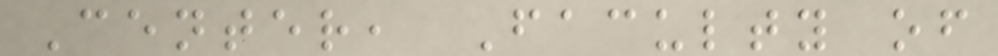Center, Faculty of
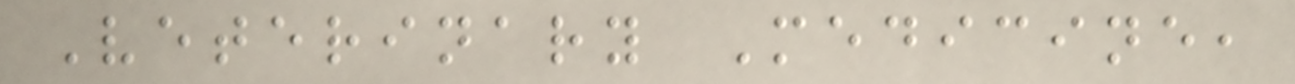Veterinary Medicine,
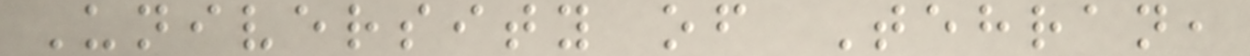University of Tehran,
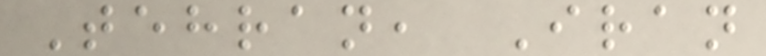Tehran, Iran
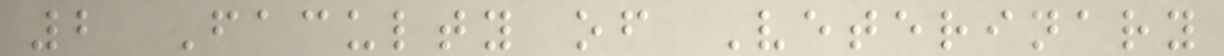2 Faculty of Veterinary
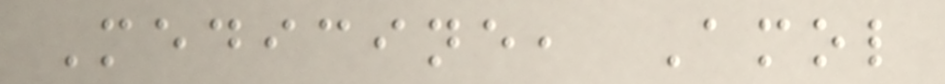Medicine, Amol
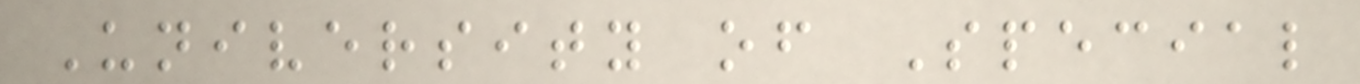University of Special
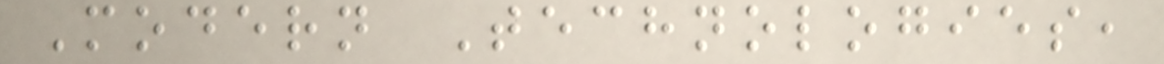Modern Technologies,
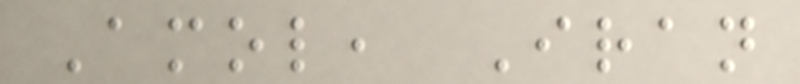Amol, Iran
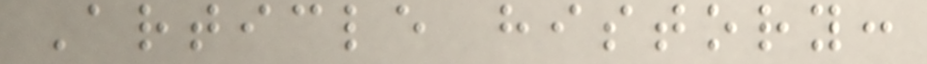Article history:
